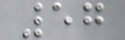57
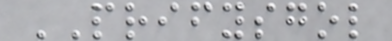PRIFYSGOL
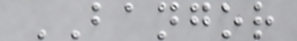BANGOR
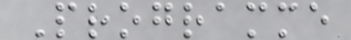Programme
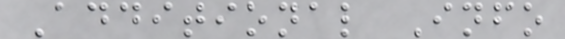Additional Info
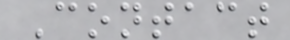Contact
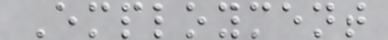Employment
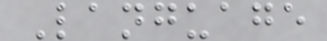Language
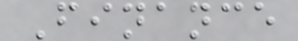Finance
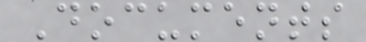Documents
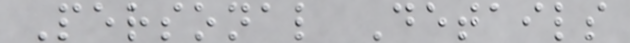Personal Details
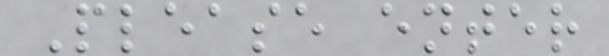Please enter
